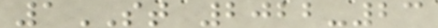1ST 2022-23
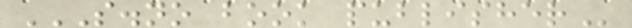S.NO BOOK PUBLISHER
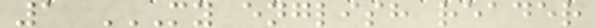1 MY ENGLISH READER
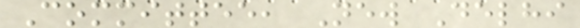Committee, New Delhi
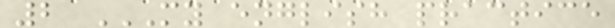2 MY ENGLISH PRACTICE
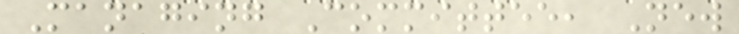Managing Committee, New
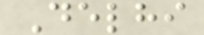Delhi
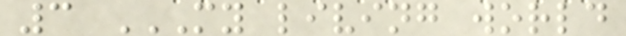3 MY LIVING WORLD
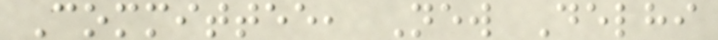Committee, New Delhi
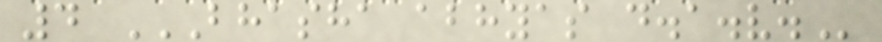4 BHASHA ABHYAS D.A.V.
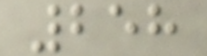258
